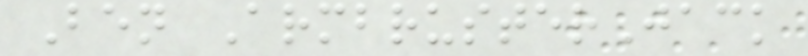Ben ArmbrusterJack
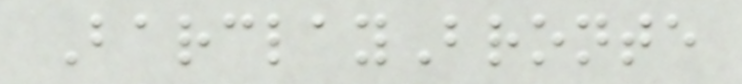BarclayBronte
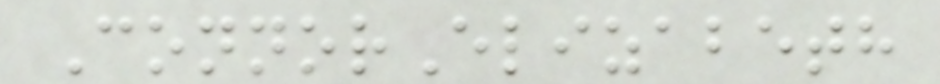ConnorElizabeth
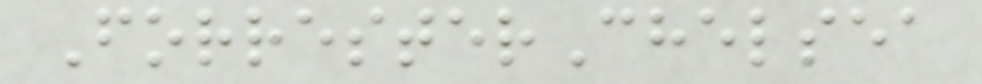ForresterChelsea
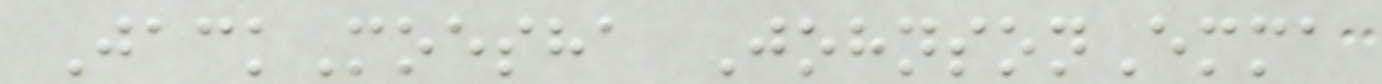JackMoesha JohnsonEmma
